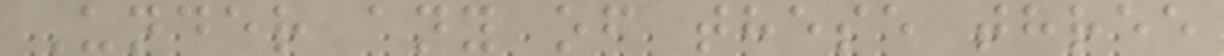Under any of these three
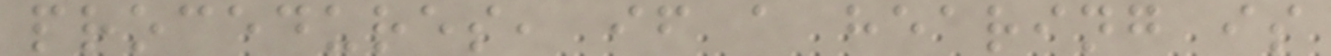procedures, if a hearing is
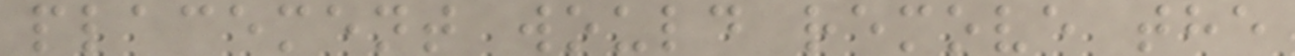placement would remove the
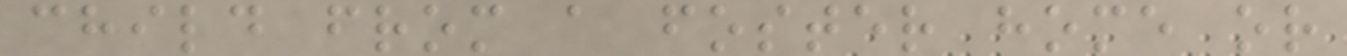child from a foster home or
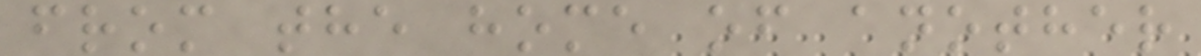from the home of another
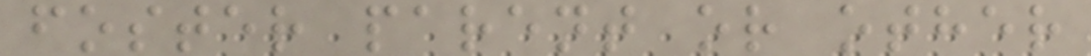foster parent or other
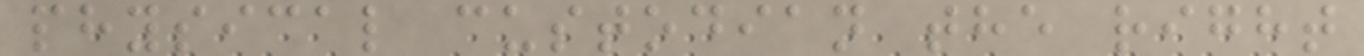physical custodian the right
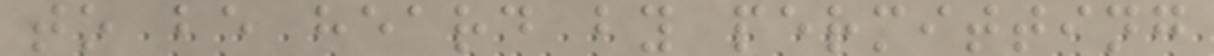to be heard by permitting
